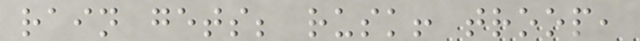rain gets; rusk! troop,
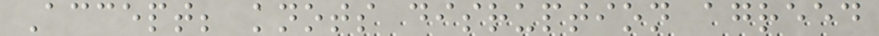Accept; knots disruption agreed
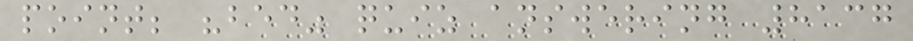point; "bed" quiz answering 8137
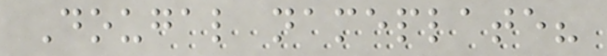Dougal nameplate?
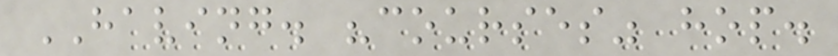HAVING. "courses" hop.
